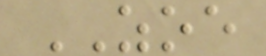ZOE
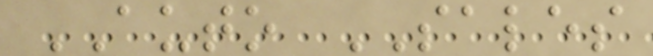AUTO SALES
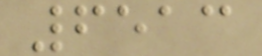6513
